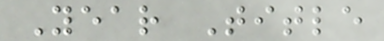Year Title
